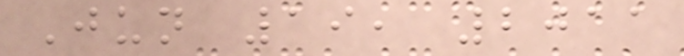Jun 19, 2011
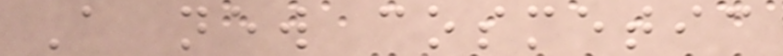A new cosmetic
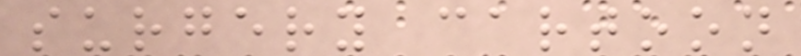surgery cartoon
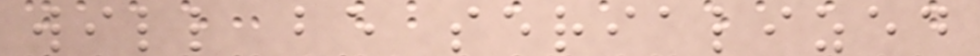will be serialized
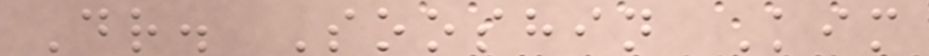Dr. Sooshin Kim
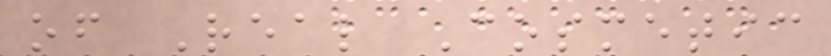of Real Cosmetic
